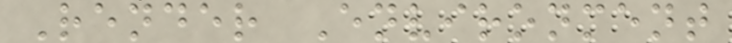Render Environment
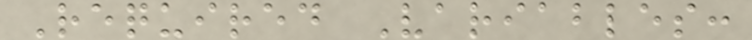Required Variables:
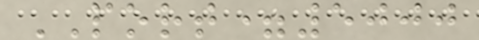PORT=5000
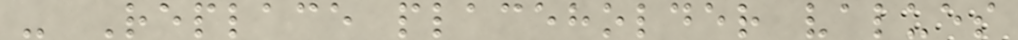- Replace placeholder values
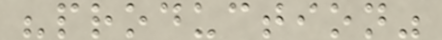"production"
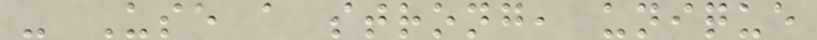- Use a strong, unique
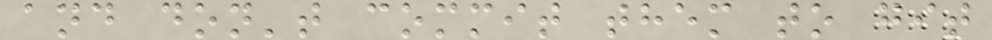and don't commit them to git
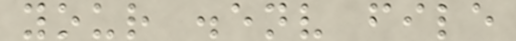your .env file
